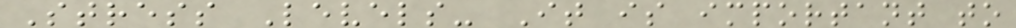Stress Levels- It is important to
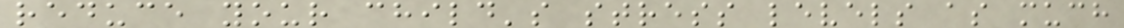reduce your child's stress levels as much
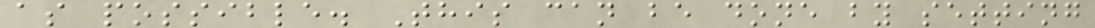as possible. This can be done by setting
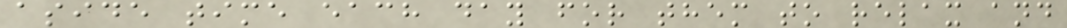aside time each day for them to relax and
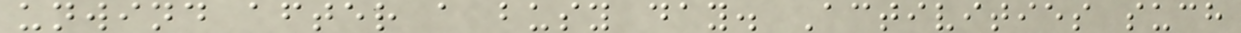unwind after a busy day. Activities such
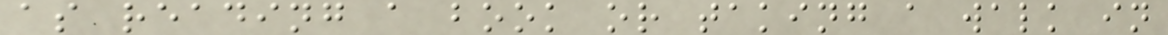as reading a book or taking a walk in
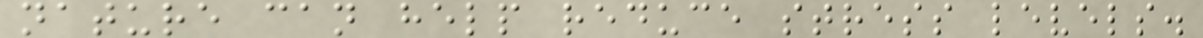nature can help reduce stress levels.
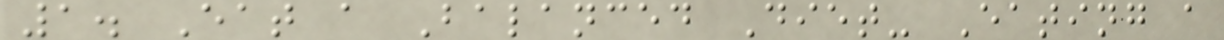1. Eat a Balanced Diet- Eating a
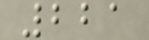221
